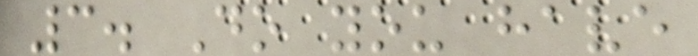3. Do you have
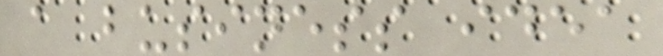a business idea
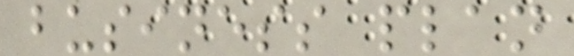business plan
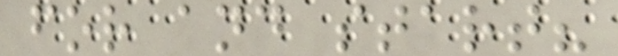for and start?
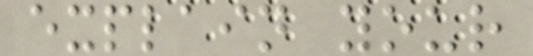explain your
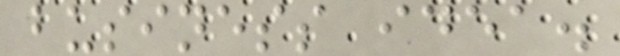business idea.
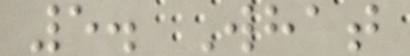5. What
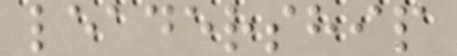leadership
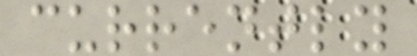currently
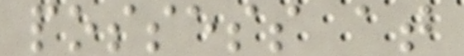possess at
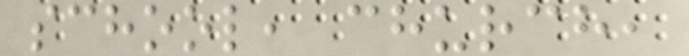school, church,
